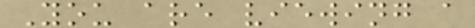You are viewing a
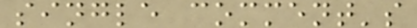single comment's
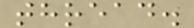thread.
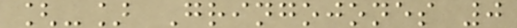[-] Gringojones 0
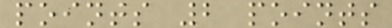points 2 points
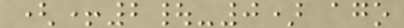(+2|-0) ago
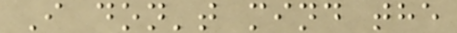I don't mind the
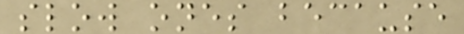slow ones because
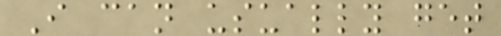I can usually get
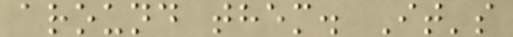around them. It's
